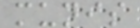munis
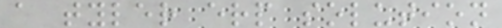a tyler erp solution
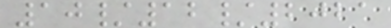10/12/2021
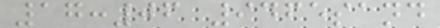17:06 9465sand
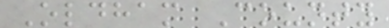Oldham County
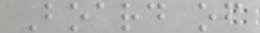Board of
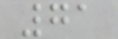71
